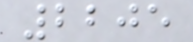2205
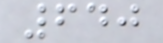640
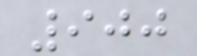900
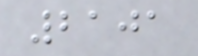2101
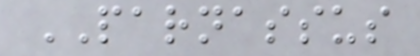PARNASSUS
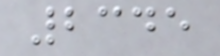2345
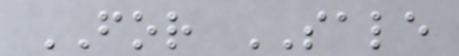FOR SALE
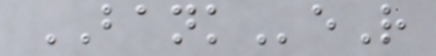BANKeR
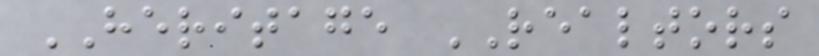HERITAGE REALTORS
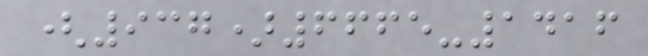(937)6665-1416
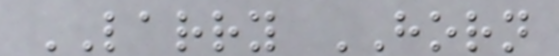LARRY HORN
